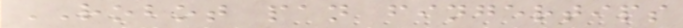ROBOT pan fingertips
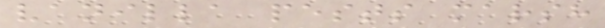vanilla pests marsh
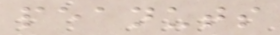peanuts
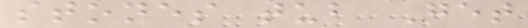stones tub Get
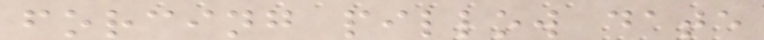forcing pillow date
